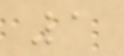1
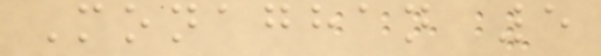Monaghan 5
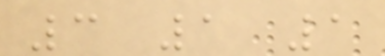3 1 1
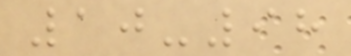10-98
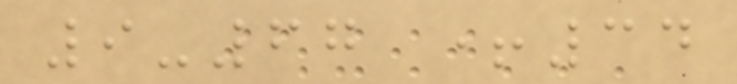9-67 +34
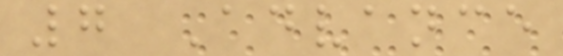7 Advance
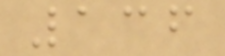136
